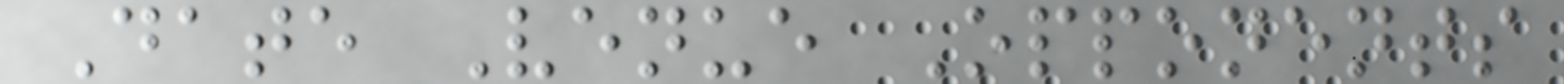Date Venue Opponents
